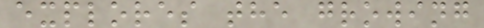explores the growing
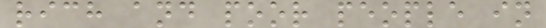rich and poor people in
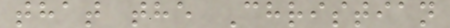that the Christian
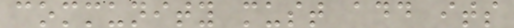community must add its
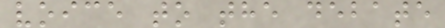voice to the debate
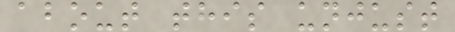about this unjust
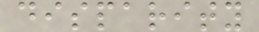disparity
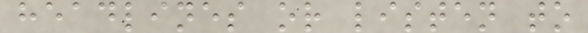headlines or listen to
